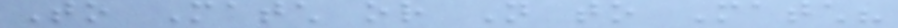To Match or Not to Match?
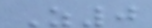Z0
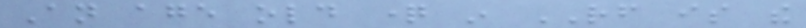An age old question in RF is the
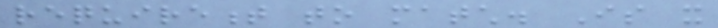requirement to match. Is it
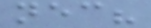necessary?
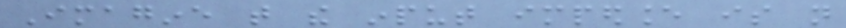Imagine that the input impedance is not
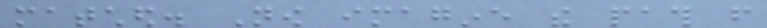matched. Now imagine the path from
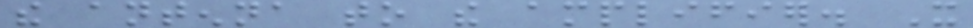the antenna to the amplifier. It
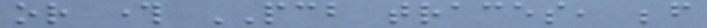or through PCB traces, before
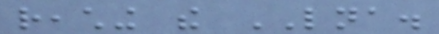reaching the LNA.
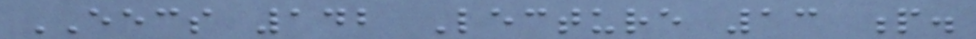EECS 142 Lecture 13 p.
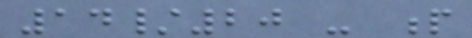14/20 - p
